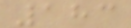183
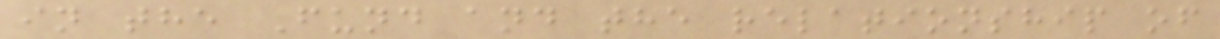in the Fund and the relationship of
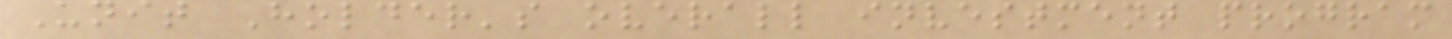Unit Holder's overall investment program
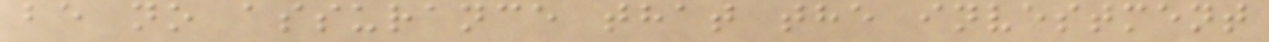be no assurance that the investment
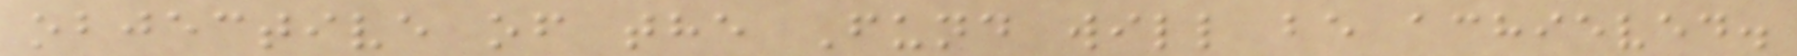objective of the Fund will be achieved.
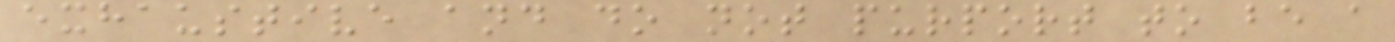exhaustive and do not purport to be a
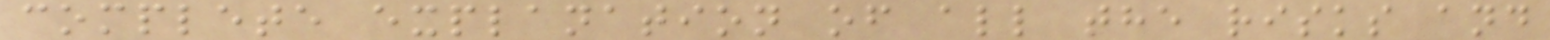complete explanation of all the risks and
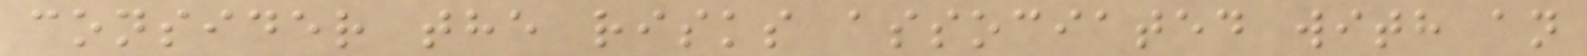consider the risks associated with an
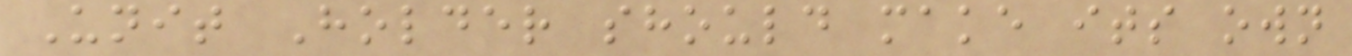Unit Holder should make its own
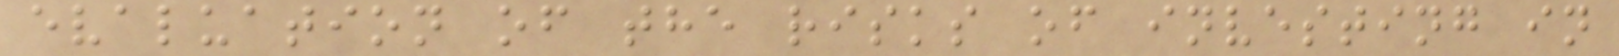evaluation of the risks of investing in
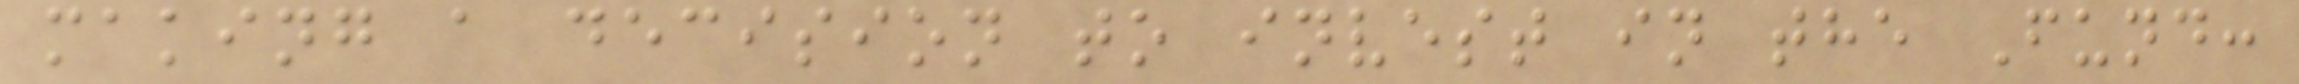making a decision to invest in the Fund:
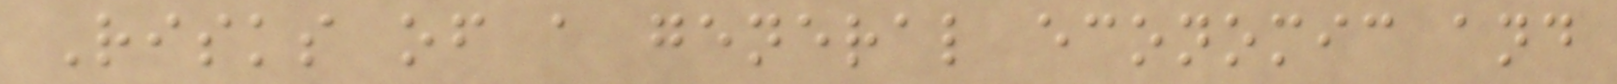Risks of a general economic and
